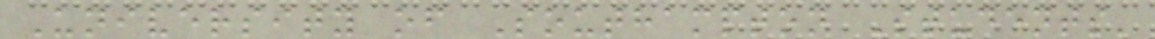University of Southampton Students'
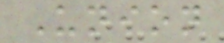Union
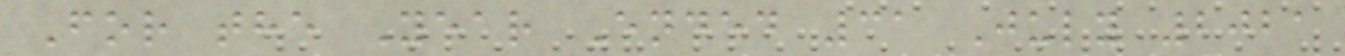For the Year Ended 31 July 2021
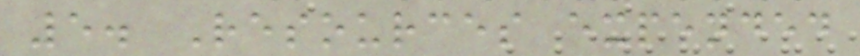5. Resources expended
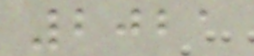2021
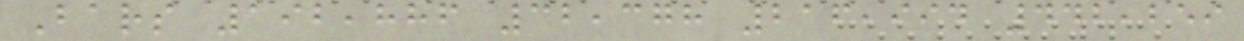Bars 192,886 32,378 216,994 442,259
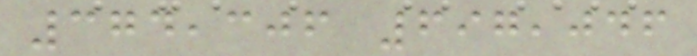374,306 697,046
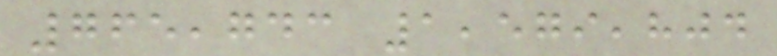765,743 1,579,804
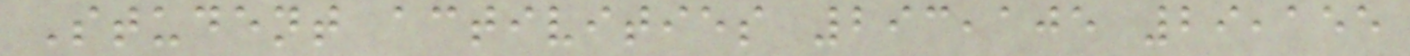Student activities 293,105 29,155
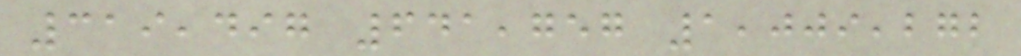319,497 641,757 1,009,272
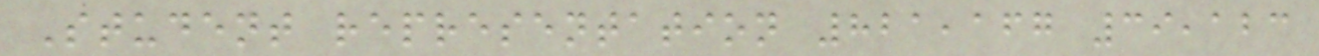Student representation 821,167 39,123
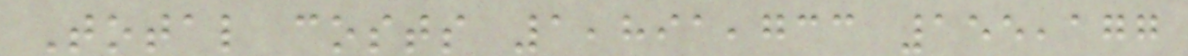Total costs 1,891,733 155,177
